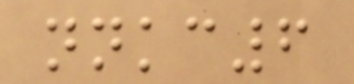nnkc6
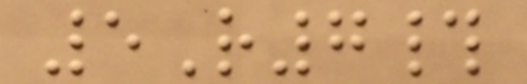5R7#
